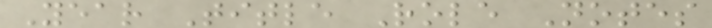Year Title Role Notes
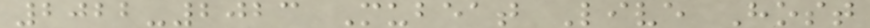2022-2023 Mubeat Live Host
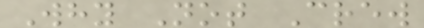Why Not Crew
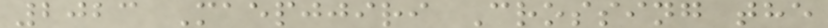2023 Maepjjiri Crossing the
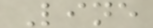Line
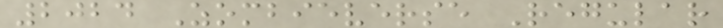2024 Zombieverse Regular
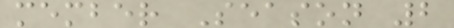member Season 2
